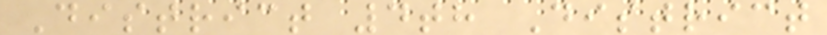District 4th District
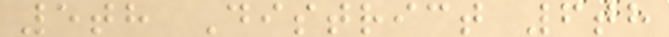5th District 6th
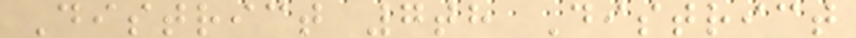District 7th District
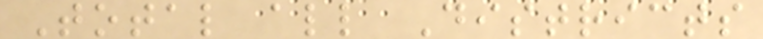Total all Districts
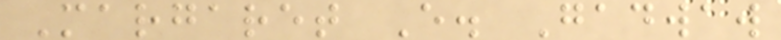Margaret E. Gadwaw
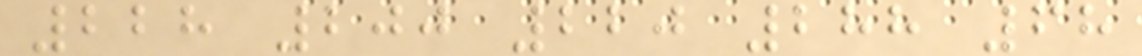228 200 220 288 68
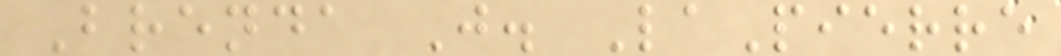Brenda J. LaPierre
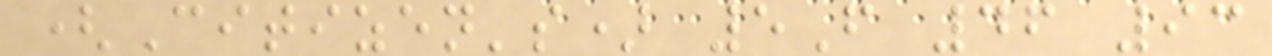(Citizen's) 5F 46 93
